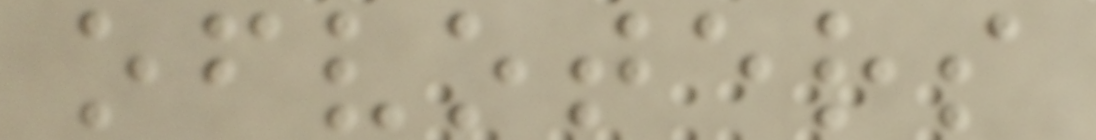ofvoters
